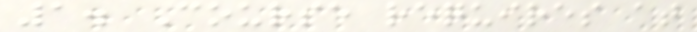1. Course requires at
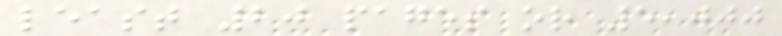least 20 pages or 5,000
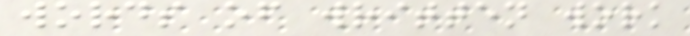words of written work
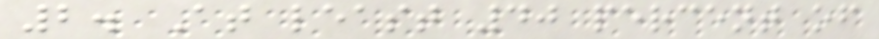2. At least 40 percent of
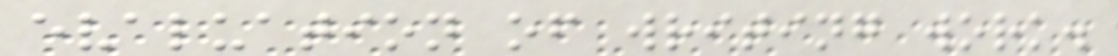evaluation of writing work.
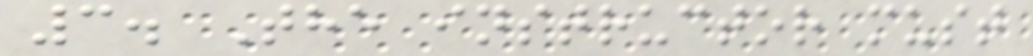3. The instructor must
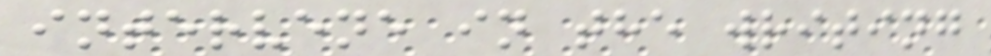intervene in the writing
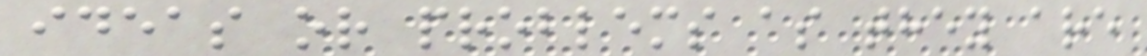ideas or problems as they are
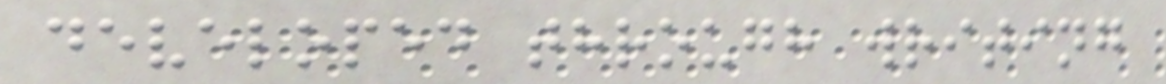developed through writing
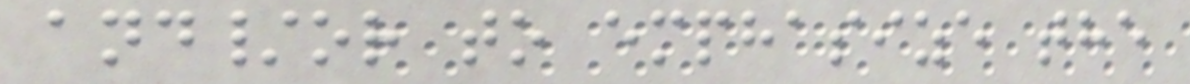and/or to emphasize the
